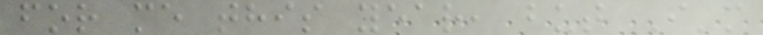for me this year, but I'm
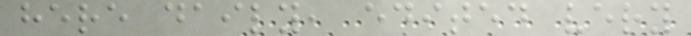here daily, edited very
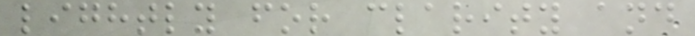lightly for clarity and
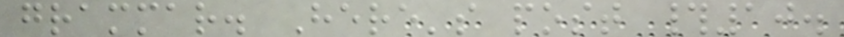grammar. Here's post #10.
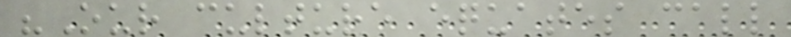"Our culture equates call
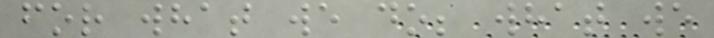for what we do; what we
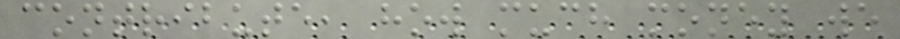contribute, how much money we
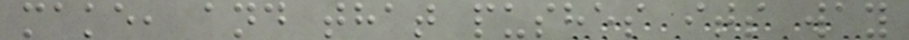make, and that pushes its way
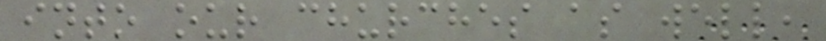into our churches as well,
